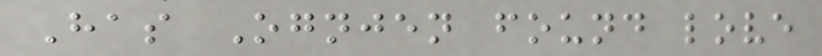Has Ognjen found love
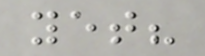yet?
